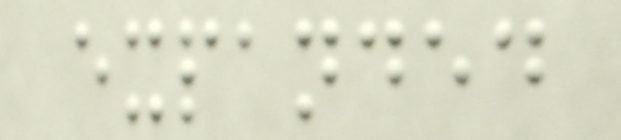expanded
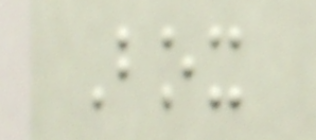Box
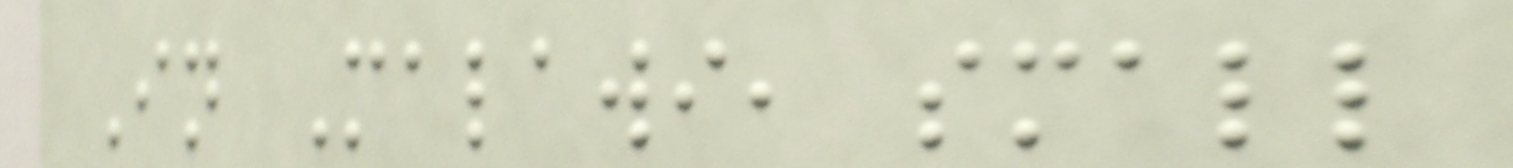In Malawi, small
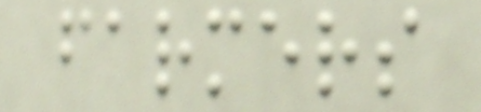farmers
